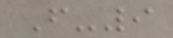F-9
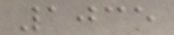1035
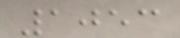1053
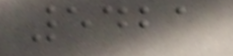5421
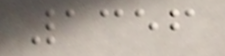1356
